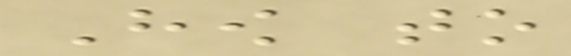How to
